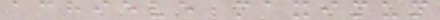achieve maximum
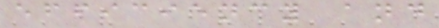efficiency and
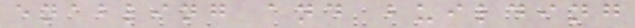enabling and building
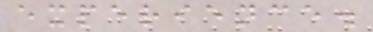experience.
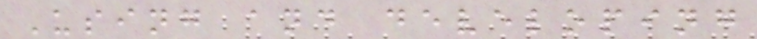Using and developing
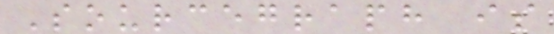Sourcegraph is
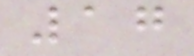17
